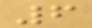6
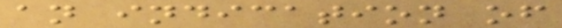an indication of
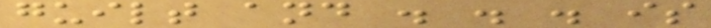guilt and . . . is
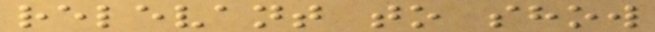relevant to show
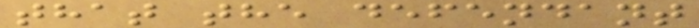that the defendant
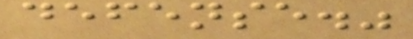defense."
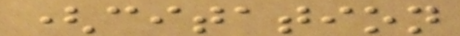(citation
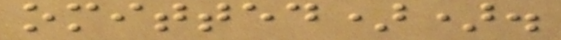omitted)).
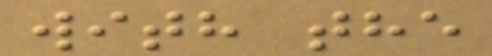with the
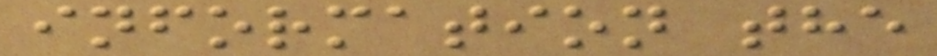information the
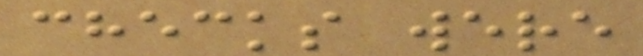checks were
